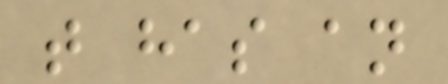that has an
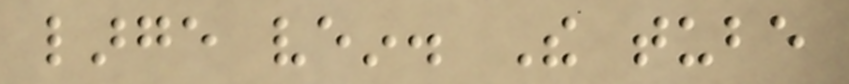large vein. The tube
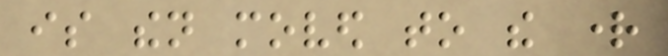is then moved to the right
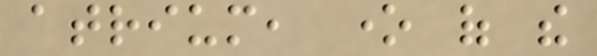atrium, one of the
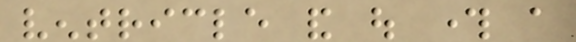ventricle and out through a
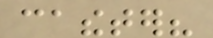catheter?
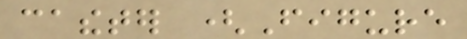catheter (Figure
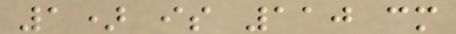1) is 110 cm
